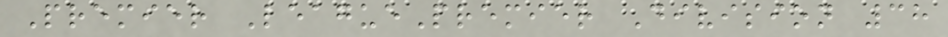Premier LeaguePremier Division 38
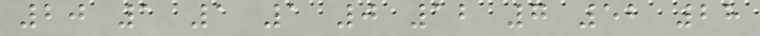20 1 1 1 0 12 7 52 28
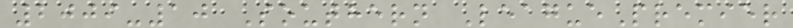2009-10 Southern LeaguePremier
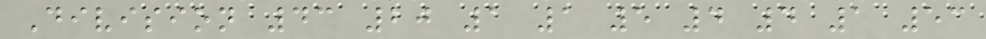Division 43 20 1 1 5 4 4 1 53
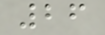26
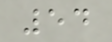54
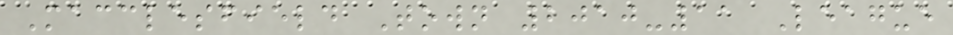Macclesfield Town 2010-11 League
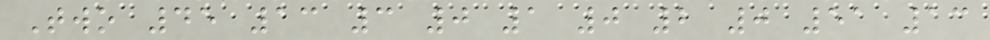Two 45 13 3 0 1 0 2 0 51 13
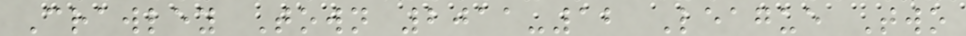Crawley Town 2011-12 League Two
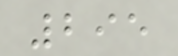295
